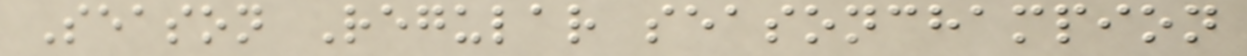Season Regular seasonchampion
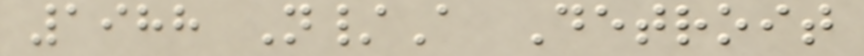1988 N/A Detroit
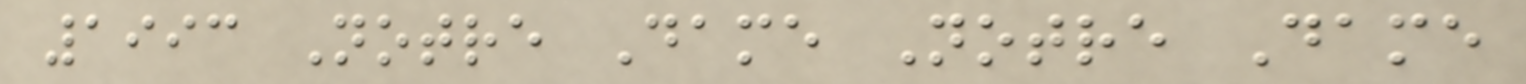1993 Notre Dame Notre Dame
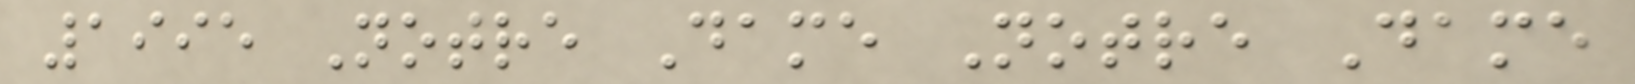1995 Notre Dame Notre Dame
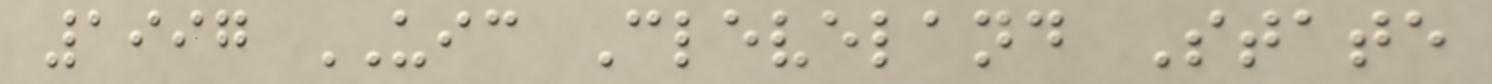1997 UIC Cleveland State
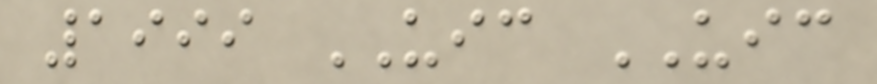1999 UIC UIC
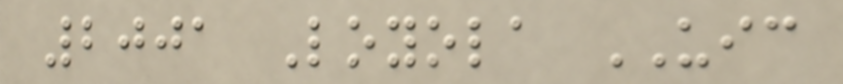2001 Loyola UIC
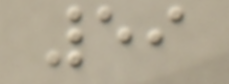59
